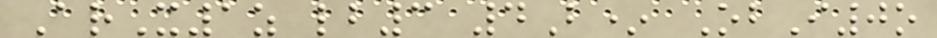ArX1z lb3 4B* ObI0o
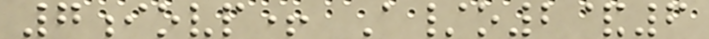7iovp+ A/o2&6
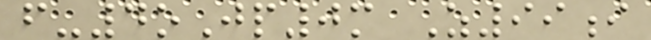f-4oJp0m Z99i
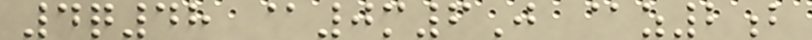4q48 @0m6J @z2b
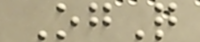OgQ
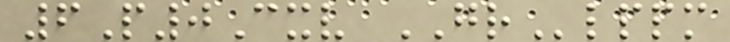6P0Cxv GRlppm
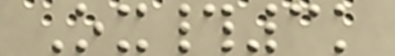Ox#3k
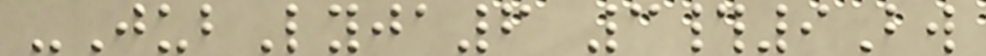-JubLyja6 3#9Bw
